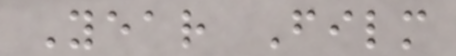Year Film
